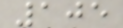105
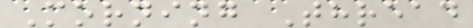Morning Thread
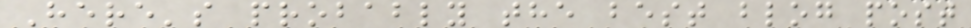Here's probably the best blog post
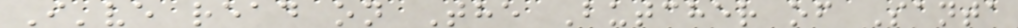I've read on The Butcher of Santa
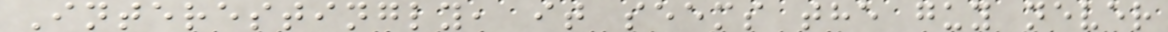Interestingly, it seems the guy never
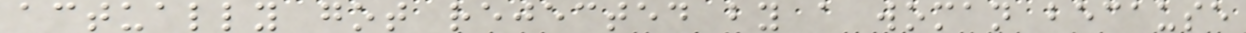actually got rejected by a woman because
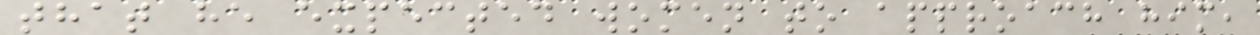that he expected women to approach him,
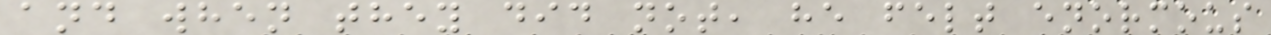and when they did not, he felt enormous
